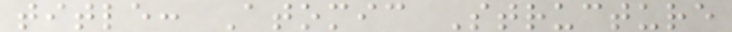title: Atomic Structure
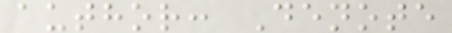author: Denote
